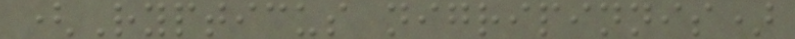(Rypticus nigripinnis)
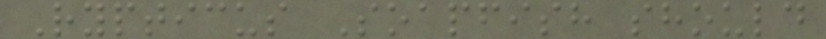Rypticus Soapfish should
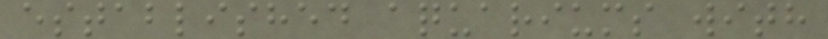established aquariums with
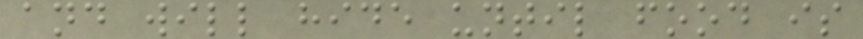and will hide until food is
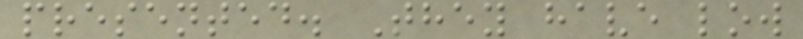presented. They have low
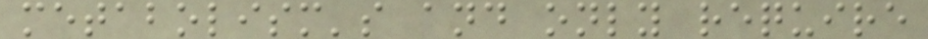metabolism's and only require
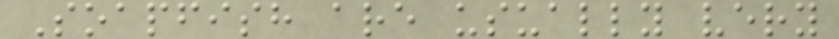Soapfish are usually very
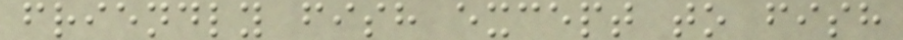friendly fish except to fish
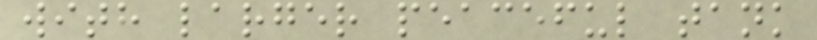with larger peaceful tank
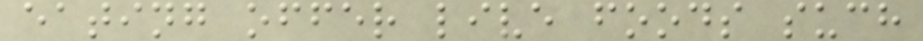eating offer live foods such
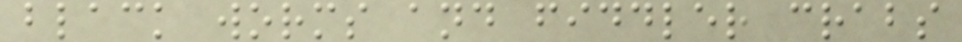black worms and fiddler crabs
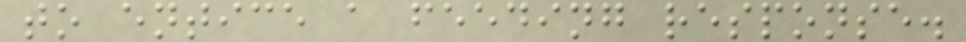to entice a feeding response.
